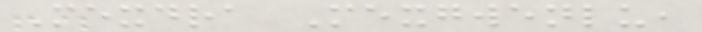Mexdra Mexgwenlu,
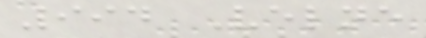994 Velne
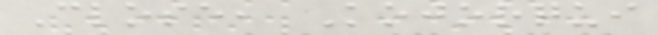Close, Kojorqui
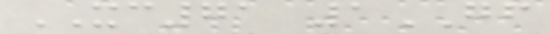XC71 1GF
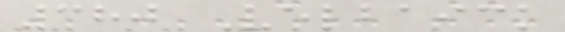380 Velbaick
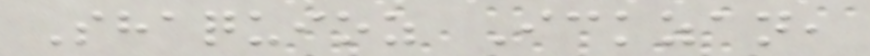Shaquioz Ickzan,
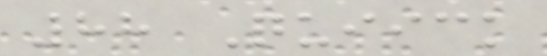88 Quiick
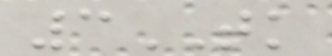3TK
